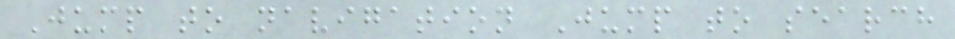Jump to navigation Jump to search
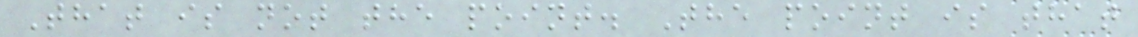That is not the point. The point is that
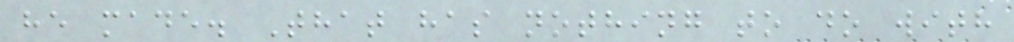he made. That has nothing to do with
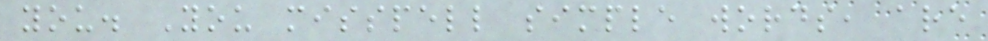you. You misspell simple words, are
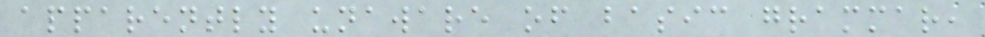apparently unaware of basic grammar,
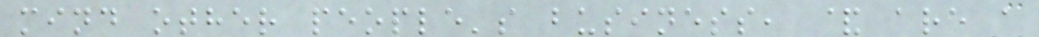mind other people's business, & are a
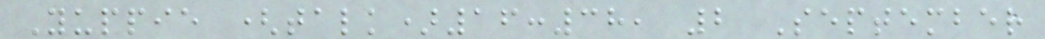Yuppie (talk)16:38, 2 September
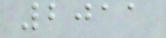2011
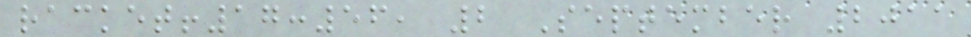racket!17:56, 2 September 2011
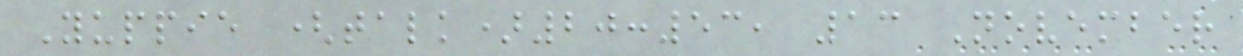Yuppie (talk)20:53, 13 November
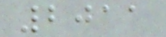2011
